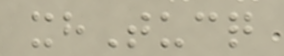xhTucq
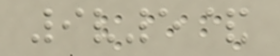9v5&
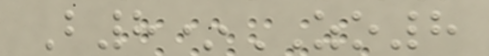B8*ZO8
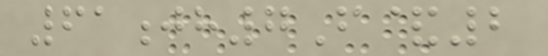61jh7F&2
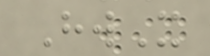HwX
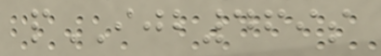pIJB469s
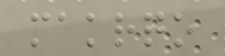makrqo
